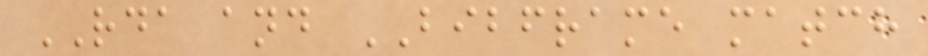RDA and BIBFRAME match
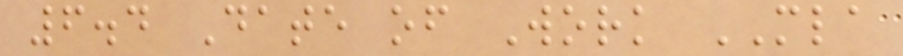6.4 Date of Work MLA
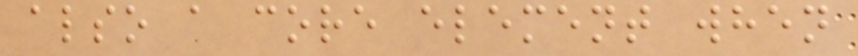also a core element when
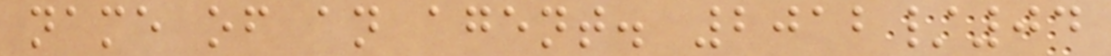name of an agent. 2012/04
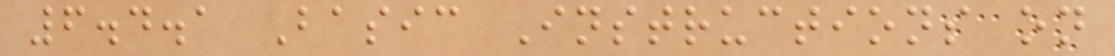6.4.1 Basic Instructions on
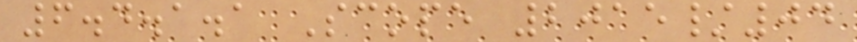6.4.1.1 Scope 2015/04
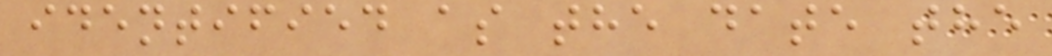identified as the date the
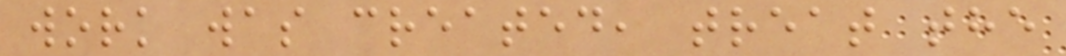work was created, treat the
